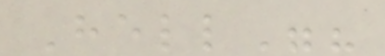Hell"?
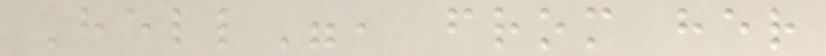Hell", from her
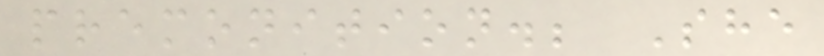premonition.; She
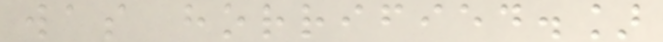was horrified.]
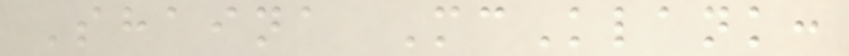Shaina McKlank:
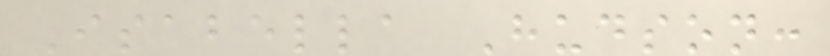Isabella Hudson:
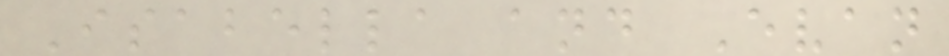Isabella and Evan
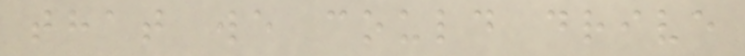that we could drive
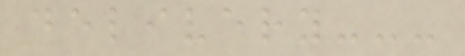delivery---
